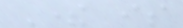There is
